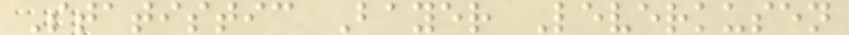Statistic Bayer Leverkusen
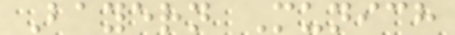Bayern Munich
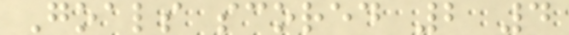Goals scored 2 4
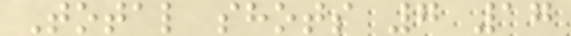Total shots 7 17
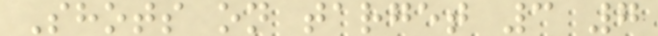Shots on target 3 7
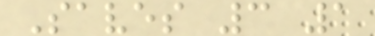Saves 3 1
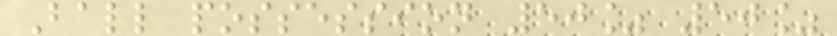Ball possession 50% 50%
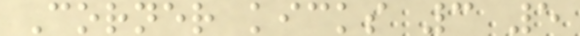Corner kicks 3 5
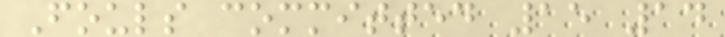Fouls committed 15 14
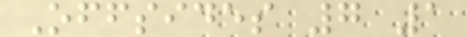Offsides 7 1
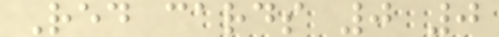Red cards 0 0
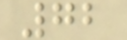72
